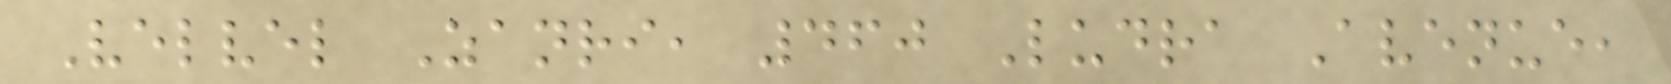Velvel Zanri, 460 Ludra Avenue,
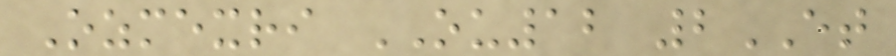Ozmexri OU12 2ET
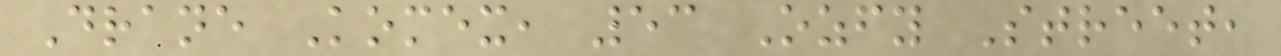Drane Komex, 53 Ozfy Street,
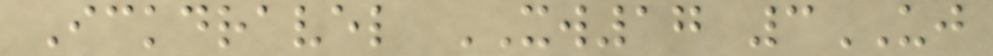Ickdravel XW17 3UJ
